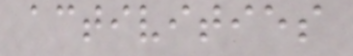activities
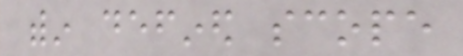within defined scope
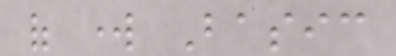of work Basic
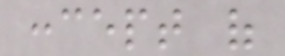concept of
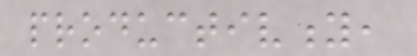productivity,
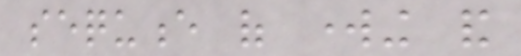sequence of working and
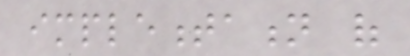implementation of
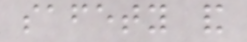safety and
